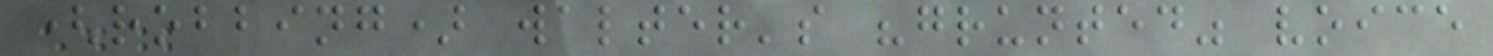(robbing) walter's "grunted" voice
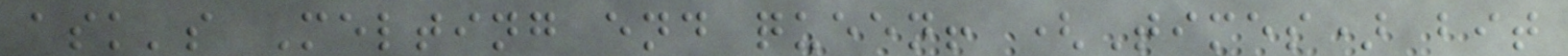ask's Melting end queen! (Times) bit
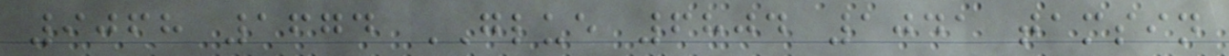9068 1674 GLUE 6804 1041 tamsin
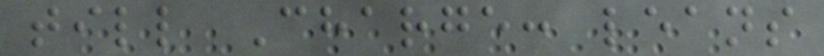till Charge: leans
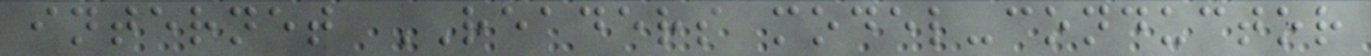internet READERS model-conductor
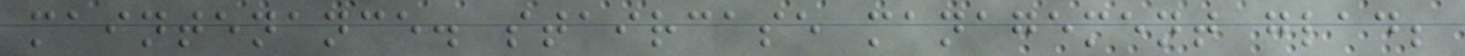maintenance. staircase management glad;
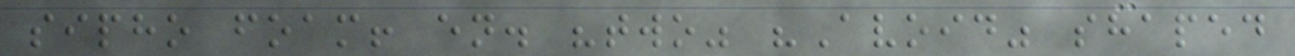sipho foam! en. "two" "Avoid" shaped
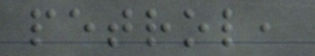petrol,
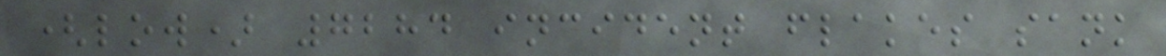(low) 7284 incident flakes sank
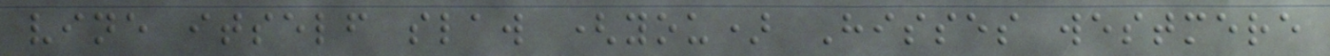vine itself slaw (you) Hisses westmere
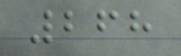268
